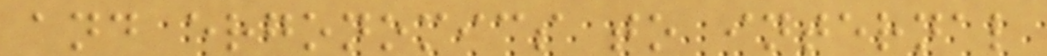and ergonomics to internal
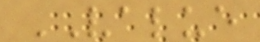VALUE
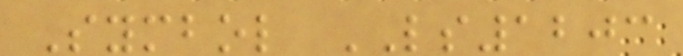Symbol LS1203
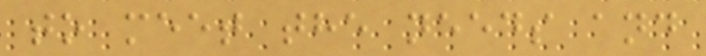to meet the needs and
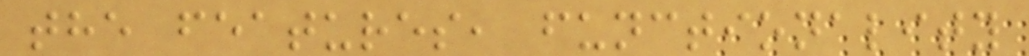the features, functionality
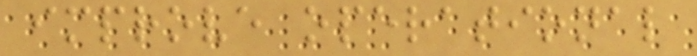improve operational
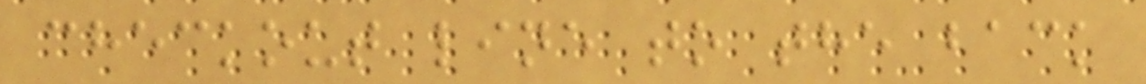checkout line to the back
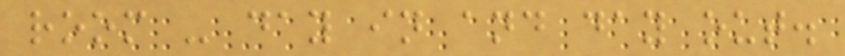room - day in and day out.
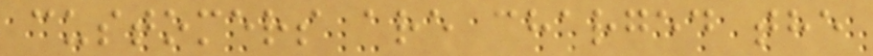customers are charged the
